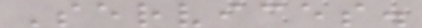Services.
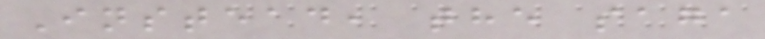Instead, the saga
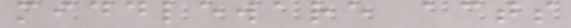middleware acts
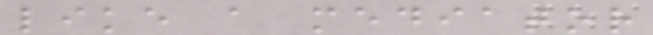like a mediator
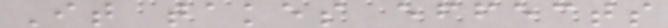It takes effects
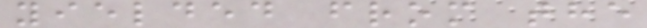yielded from the
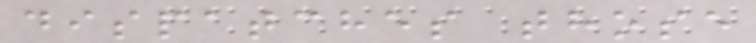dispatches those
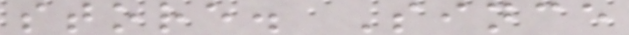store. Since
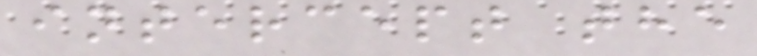intercept the
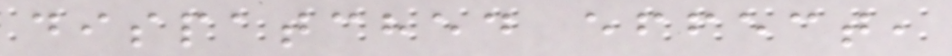dispatched effect,
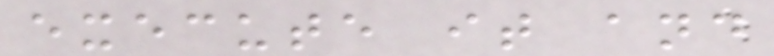execute it and
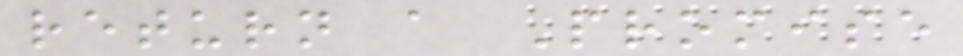return a Promise
